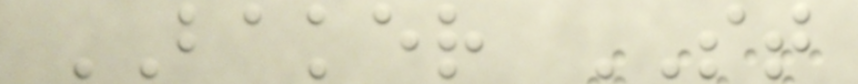BAKER ST
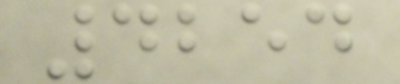4254
